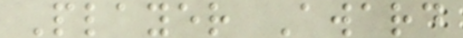Player Award
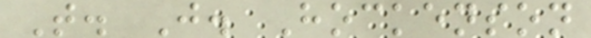T. J. Hockenson
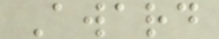Award
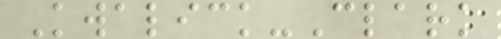Kwalick-Clark
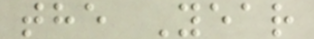the Year
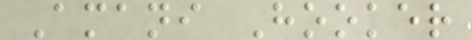Amani Hooker
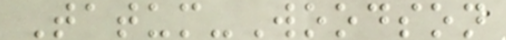Tatum-Woodson
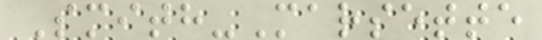Smith-Marsette
